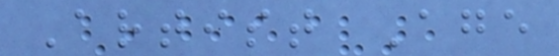Artist Age
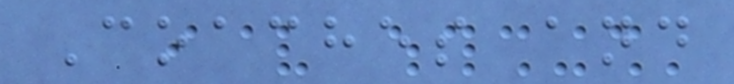Coaches and
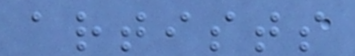artists
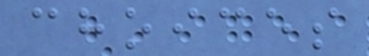choices
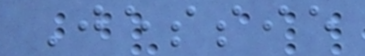Jessie
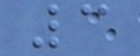3
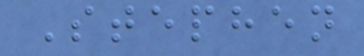Stephen
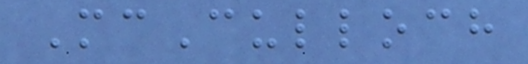McCulloch
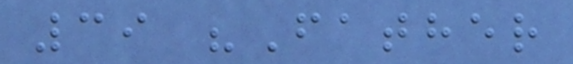39 "Father
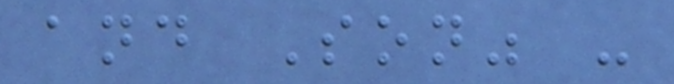and Son" -
